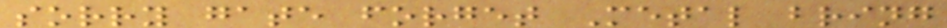sorry gate forget Metal bring
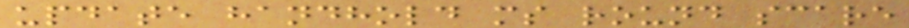update handhold ms round scare
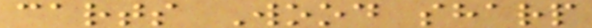carts Wood sharp
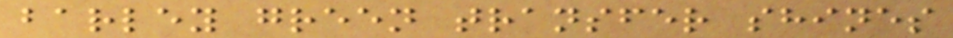barley green transfer shines
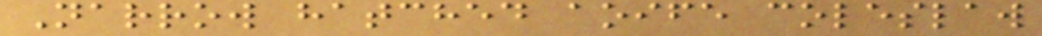Narrow hatched aoife coleslaw
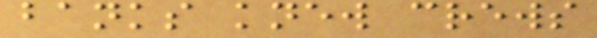banks knew crews
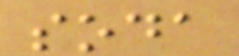soda
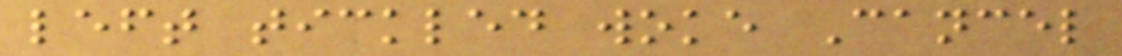left tickled woke Cancel
